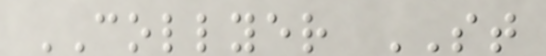COLLYER ST
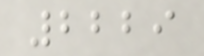2229
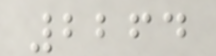2264
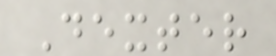Dexter
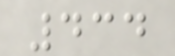434
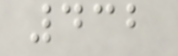432
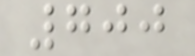700
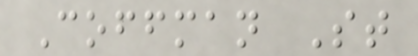Coffman St
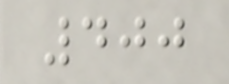400
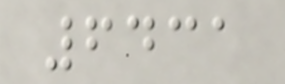6431
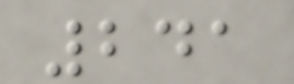241
